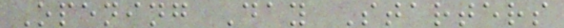Opening Day Starters
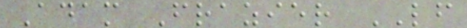Adam Frazier LF
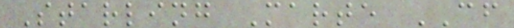Starling Marte CF
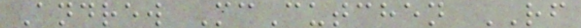Andrew McCutchen RF
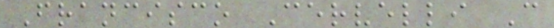Francisco Cervelli C
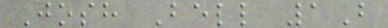Josh Bell 1B
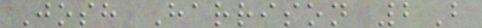Josh Harrison 2B
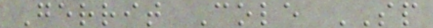Gerrit Cole SP
